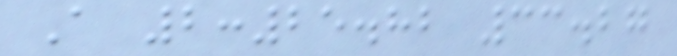A 2:25.82 33.27
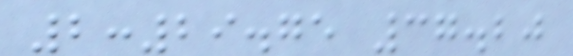2:29.75 37.20
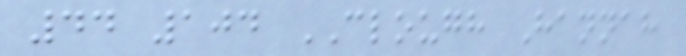44 104 CLOUGH Hannah
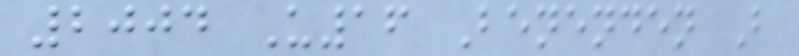2004 U16 Benenden B
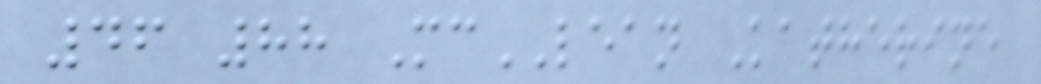46 88 McLEAN Katherine
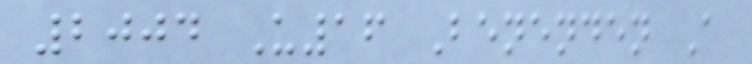2004 U16 Benenden A
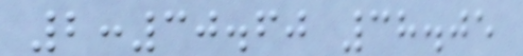2:30.60 38.05
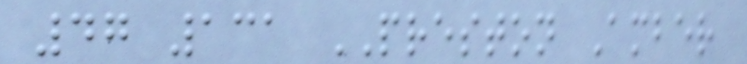47 131 PRESTON Amber
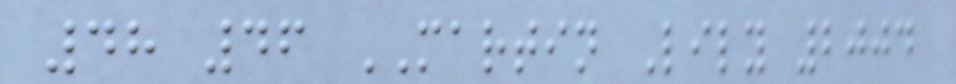48 46 MARTIN Lily 2004
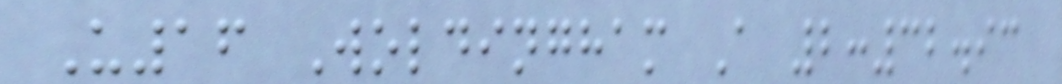U16 Woldingham A 2:32.93
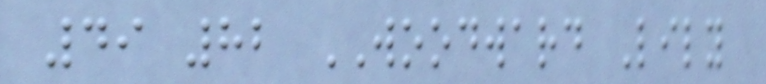49 82 WOODWARD Lily
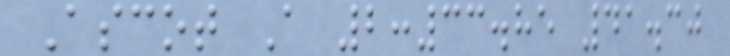Ascot A 2:33.85 41.30
